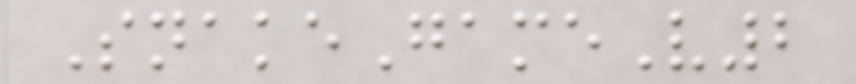SnakeGameV2
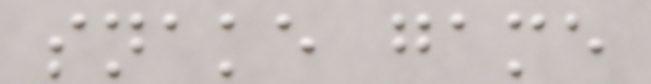snake game
